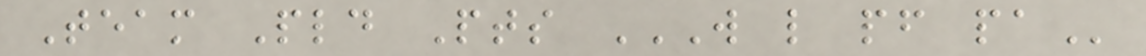Team Pld Pts W L PF PA
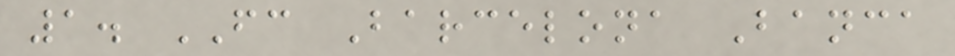1. FC Barcelona Banca
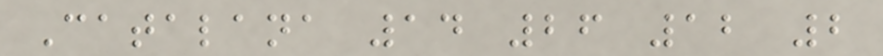Catalana 14 26 12 2
